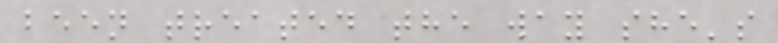been treated the way she's
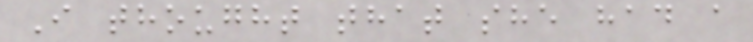I thought that she had a
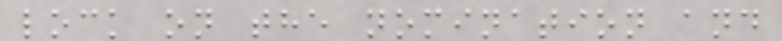lock on the nomination and
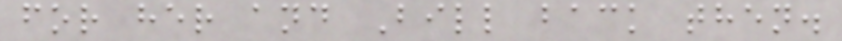for her and Bill back then.
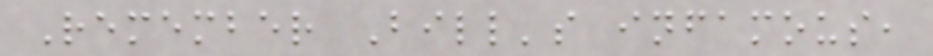Remember Bill's infamous,
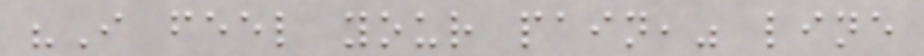"I feel your pain," line
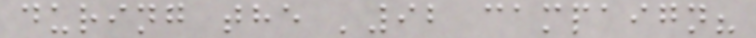during the '92 campaign?
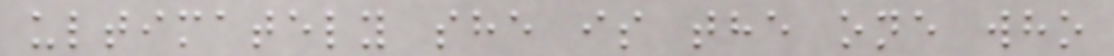ultimately she is the one who
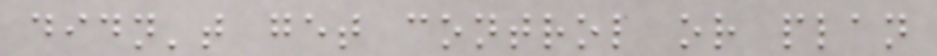didn't get control or plan
